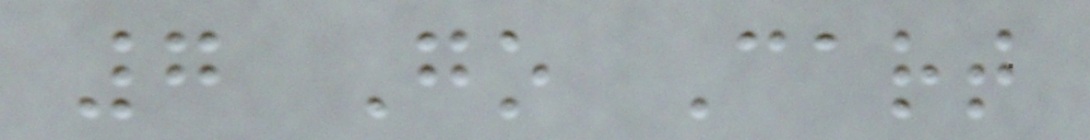7 Go Cart
